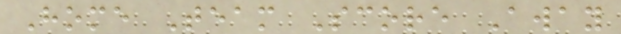Home Team Score Away
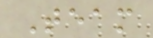Team
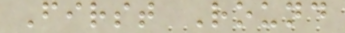First Round
